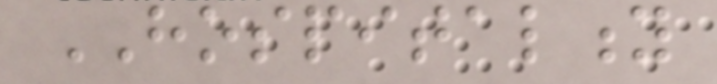HOSPITALITY
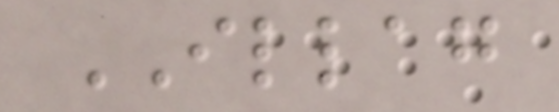ILLAG
